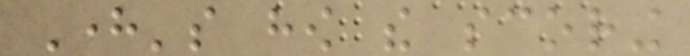Here's how the scoring
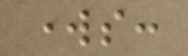works:
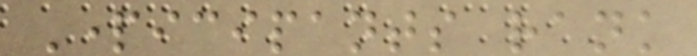Participants rank
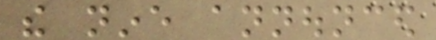the nine announced
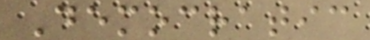Democratic
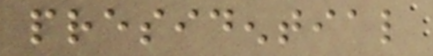presidential
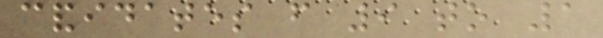candidates from 9 to 1
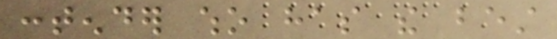contender who has the best
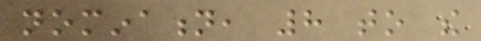nomination, 8 to the
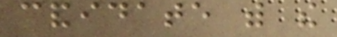candidate with the
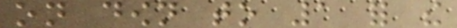on down to 1 for the
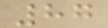87
